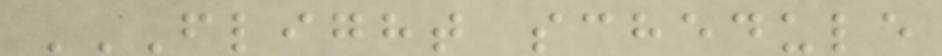FLIGHT SCHEDULE
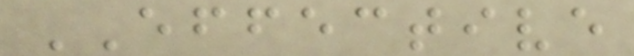EFFECTIVE
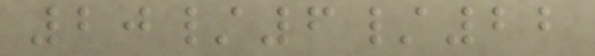20/6/22
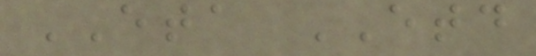ETA ETD
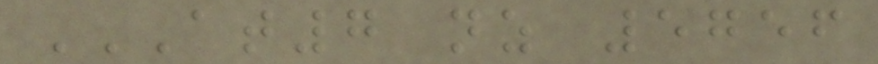AT7 NZ 5756
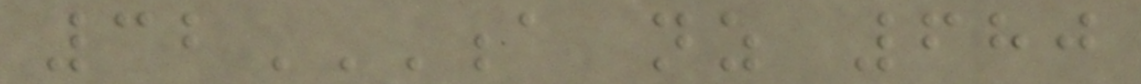32A NZ 680
